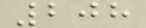208
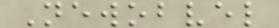Newobvel
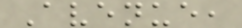Avenue,
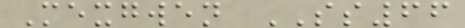Mexgwen SS66
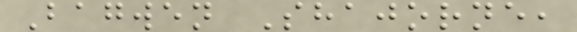Bagwen Shajorne,
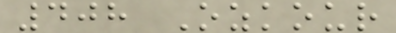408 Ozkour
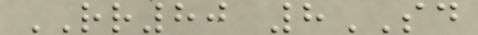RR80 8SD
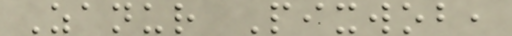Zanur Pixwob,
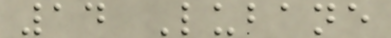14 Lubane
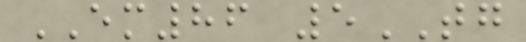EM86 5TG
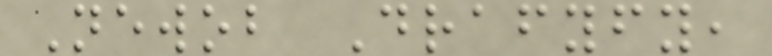Newob Drafyfy,
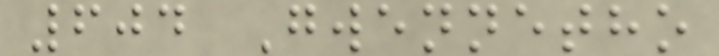604 Gwennetho
